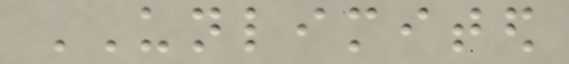UNLIMITED
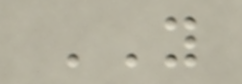YOU
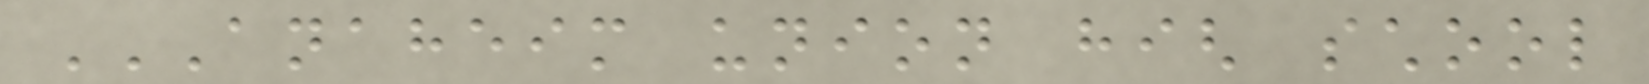ANAHEIM UNION HIGH SCHOOL
